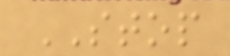STOP
